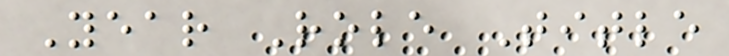Year Role Title
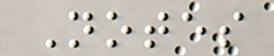Notes
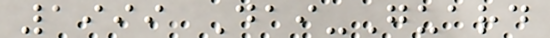1999 Dai-Guard
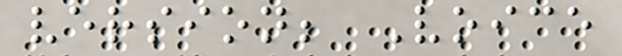version; Voice
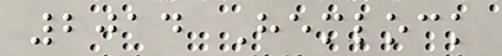2014 Hemlock
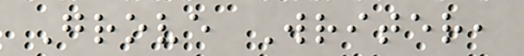Grove Writer,
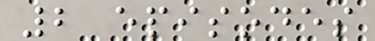2 episodes
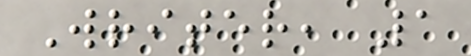Writer, 1
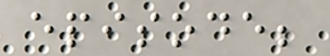episode;
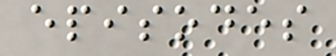episodes
